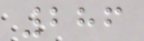286
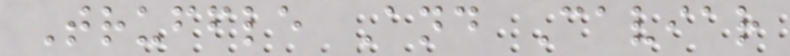Truffle And Caviar
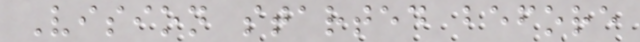Vision started before
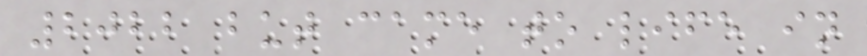2022 but came to life in
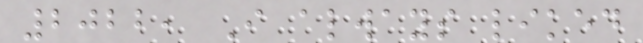2022, I always liked
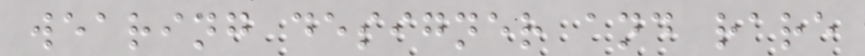wearing designer and rare
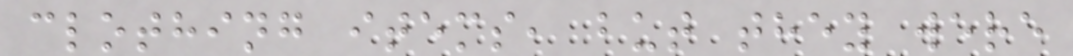clothing items, but they were
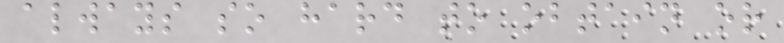always so hard to obtain or
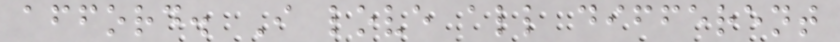afford. I love all different
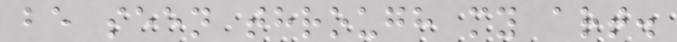be seen through my art.
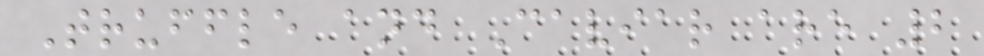Truffle and Caviar are 2
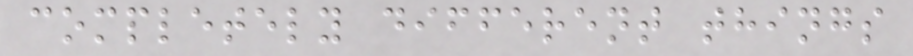completely different things
